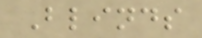Blinds
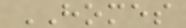HOMES
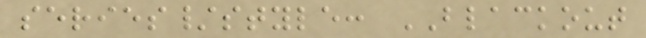series/style: BLACKOUT
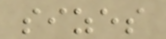sizes
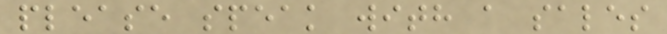please speak with a sales
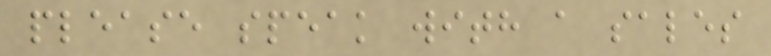please speak with a sales
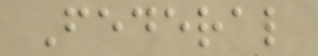Federal
